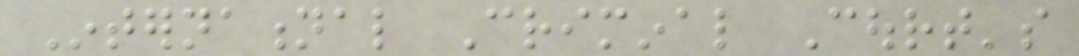International Criminal Court's
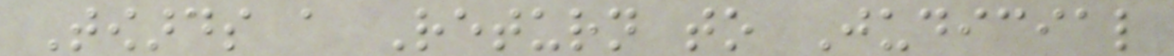Towards a Return to Judicial
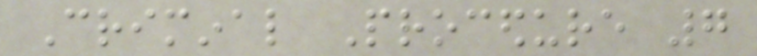Criminal Procedure 7
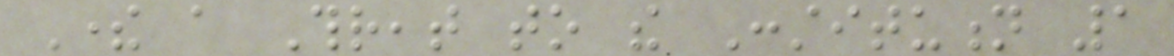There a Threat to the Constitution 1
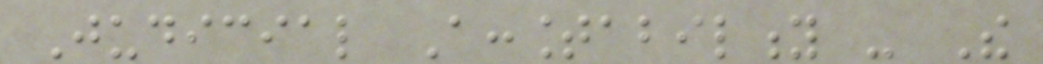Judicial Accountability - The
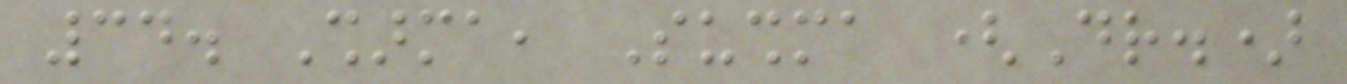34. Sharma, Sushma (Dr.)
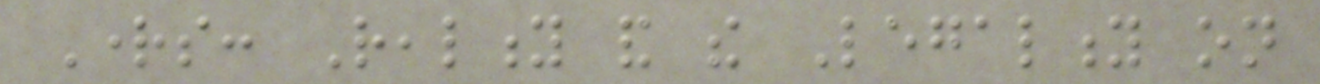Rights: Reality and the Legality on
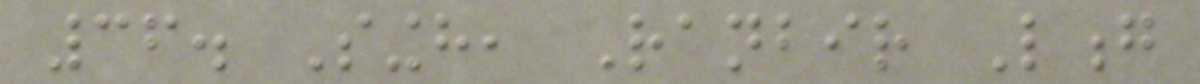36. Singh, Ranbir Long
